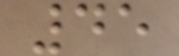45
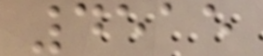4515
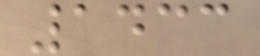1433
